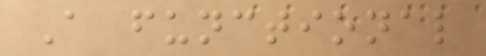A functional
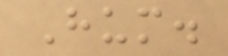Hum.
